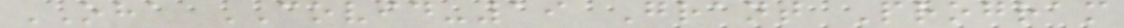OHA COVID-19 Grant Program
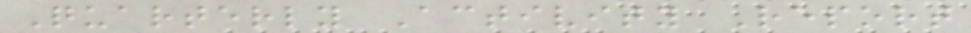Quarterly Activity Report
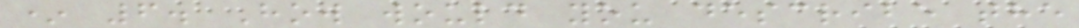* 6. How would you describe the
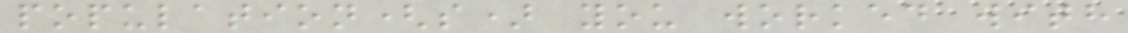population(s) you worked with
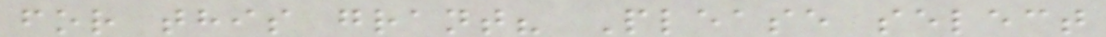for this grant? Please select
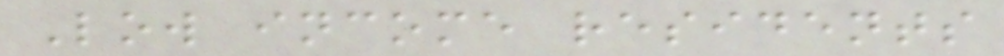Low income residents
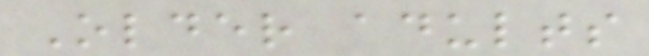Older adults
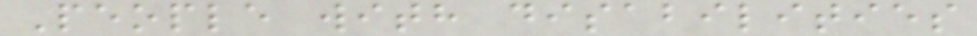People with disabilities
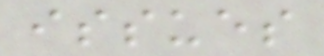issues
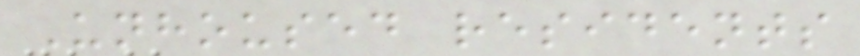Unhoused residents
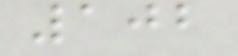102
